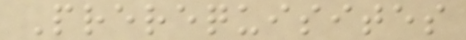Prerequisites
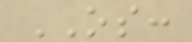OS:
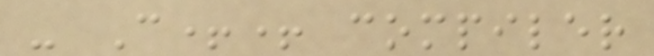- C++ compiler
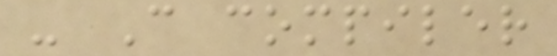- C compiler
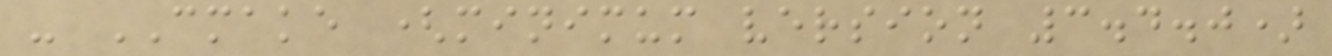- CMAKE (minimum version 3.4.0)
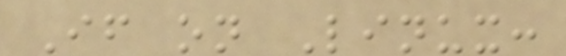If on Linux:
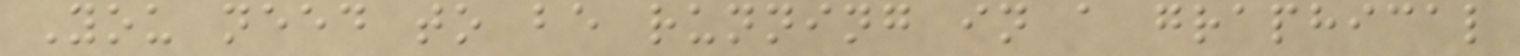You need to be running in a graphical
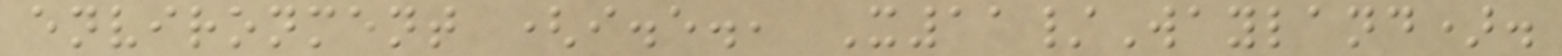environment (i.e., X11/Wayland).
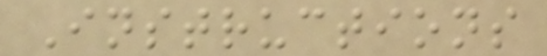Instructions
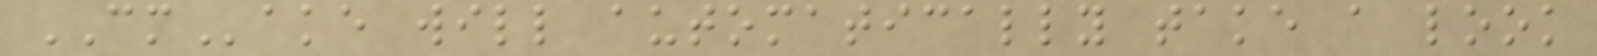CMake will automatically take a look
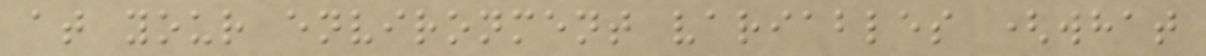at your environment variables (what
